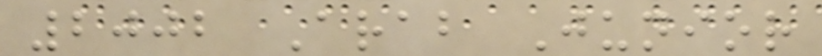2002 Arab Junior
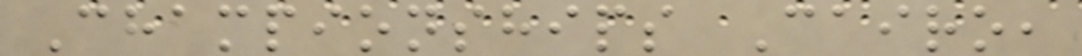Championships Cairo,
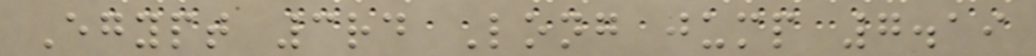Egypt 3rd Long jump 7.19
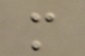m
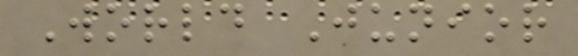World Junior
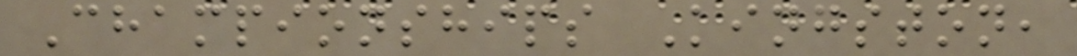Championships Kingston,
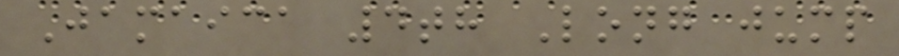Jamaica 4th Long jump
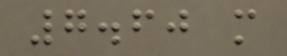7.60 m
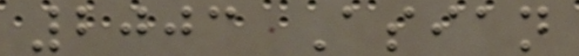2003 Asian
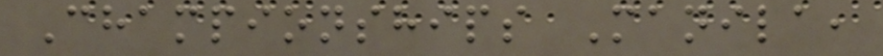Championships Manila,
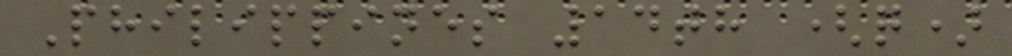Philippines 14th (q)
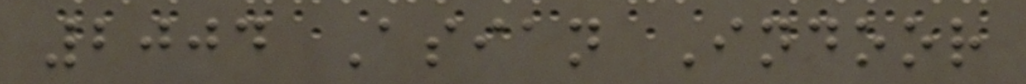2004 Asian Indoor
